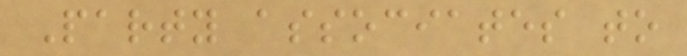Party associates to
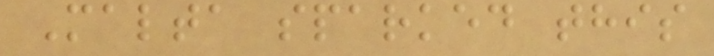Malta sparked this
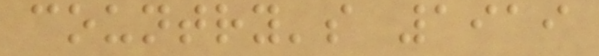country's 1919
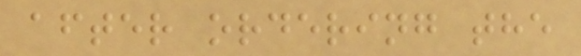after ordering the
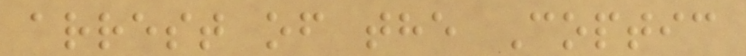arrest of the Coptic
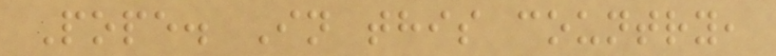Pope. In this country,
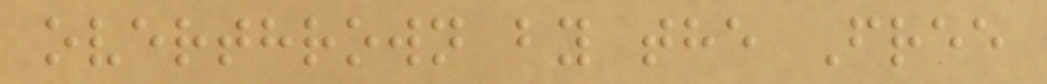overthrown by the Free
